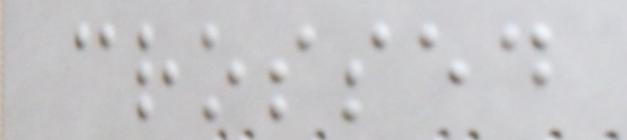crossed
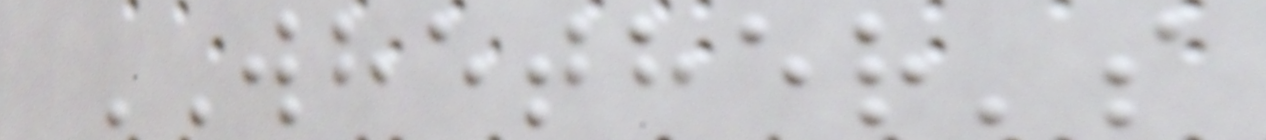WHETHER's
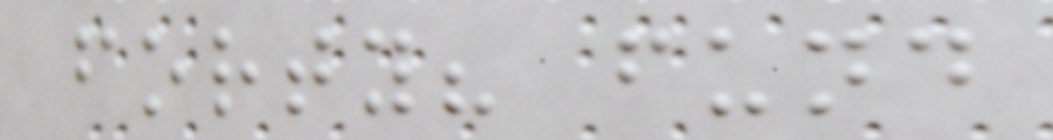forty? fund
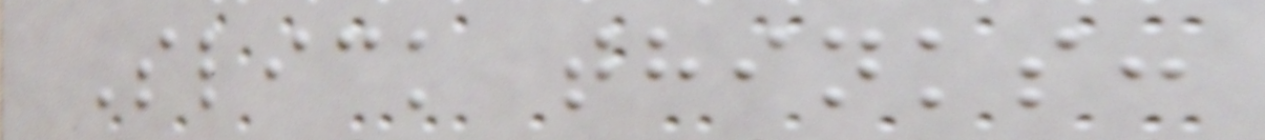Slick thinks:
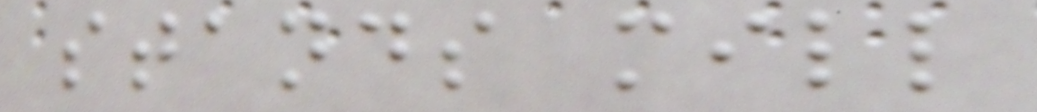stands mill
